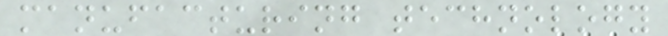manufacturing technology
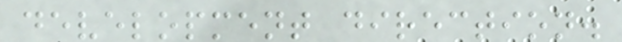development direction.
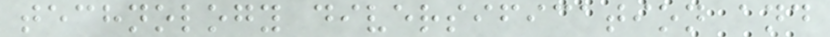technology diversification and
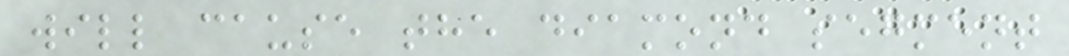will cause the diamond segment
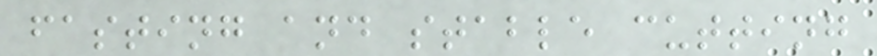fasting and stable cutting
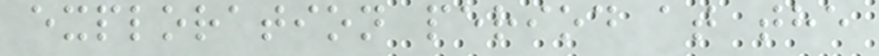exploration period at the
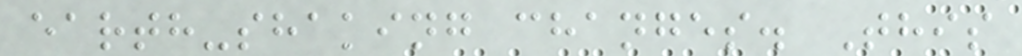earth-shaking changes. This
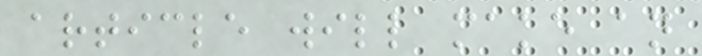article will make an
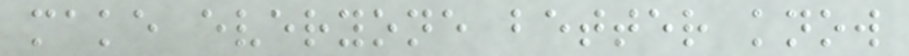make everyone better know
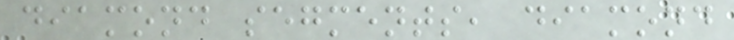diamond segments, diamond
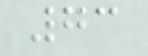73
